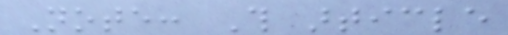Note: This article
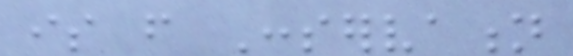is from Conservation
